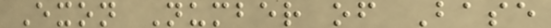Exon Number of Base
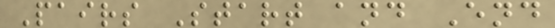Pairs Start and End
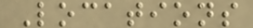Locations
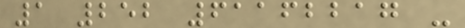1 252 61162217 -
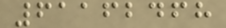61162468
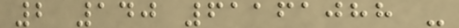2 140 61161088 -
